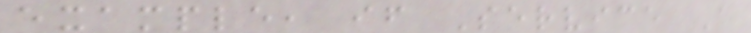example, if Service A
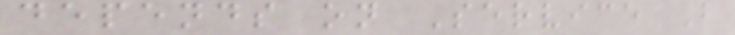depends on Service B
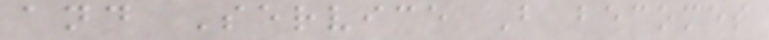and Service B becomes
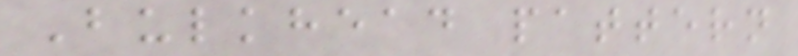Bulkhead pattern
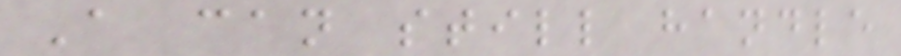A can still handle
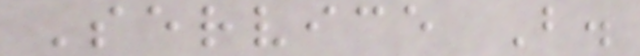Service B.
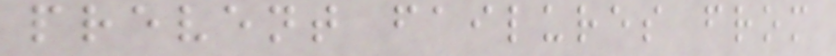prevent failures from
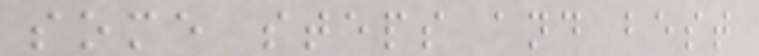some steps and best
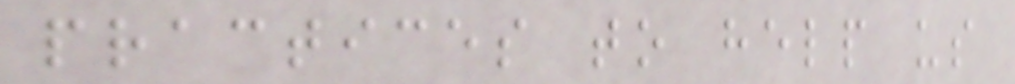practices to help us
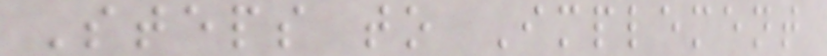Steps to Implement
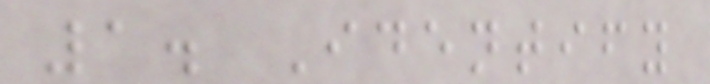1. Identify
